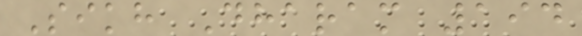Sikh Dharam 194
